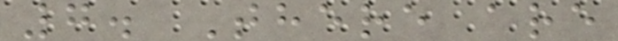7. There are
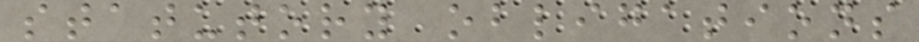statutory obligations
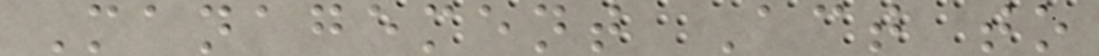Management Act to
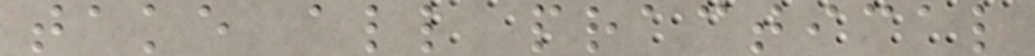take all practical
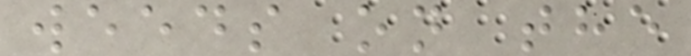weeds on the
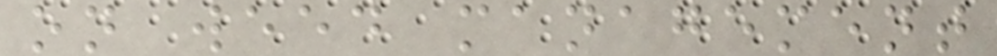on weed management
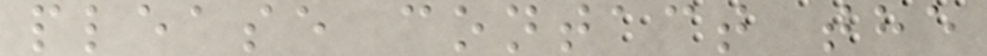please contact the
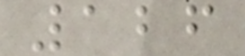126
